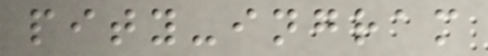pity-ingram
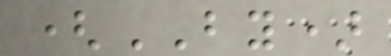(BY)
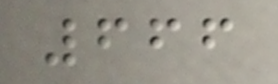666
